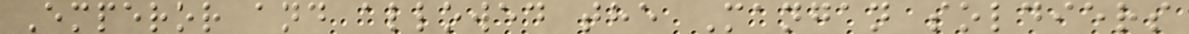Emperor and allowed the Mangan soldiers
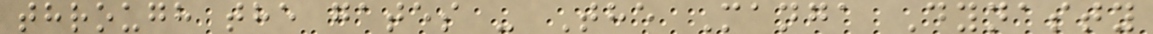through the gates - The Manga Dynasty
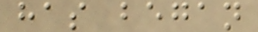has began
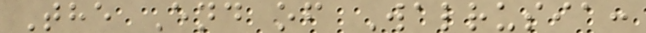The End of Walrusia:
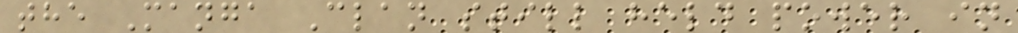the Manga Clan still held power in
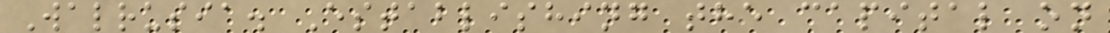Walrusia. Establishing the capital on
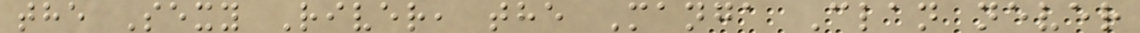the Sexy River, the Manga Clan never
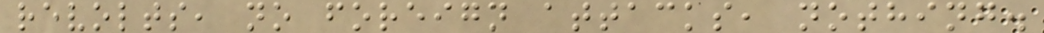revolts, no foreign attacks, nothing.
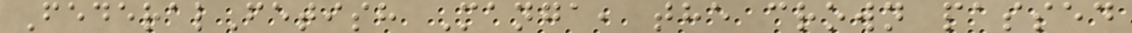FederalFetish Manga, the crown passed
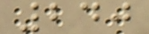240
